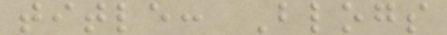title: Blogs
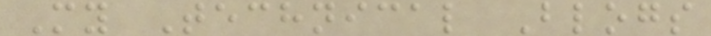My Technical Blogs
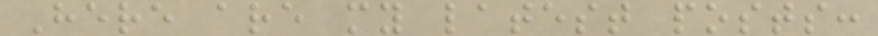Here are my latest posts:
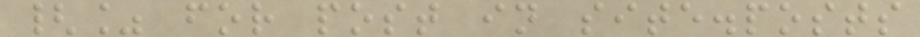{% for post in site.posts
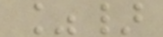%}
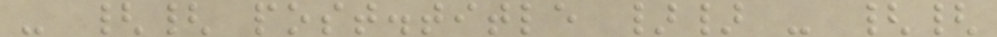- {{ post.title }} - {{
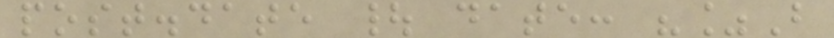post.date | date: "%B
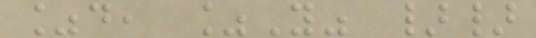%d, %Y" }}
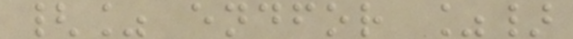{% endfor %}
